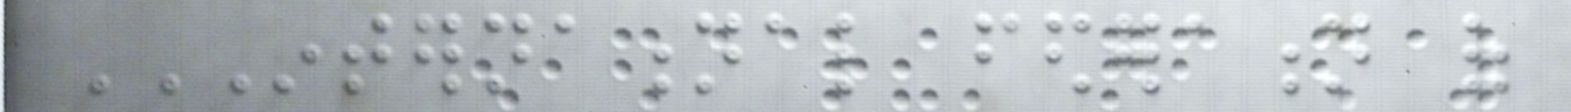INTERNATIONAL FEDERATION OF
